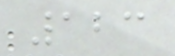123
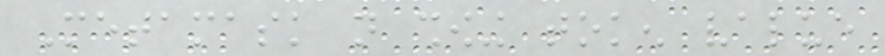Metamask not showing token value
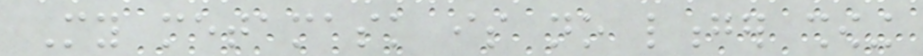My metamask is no longer showing
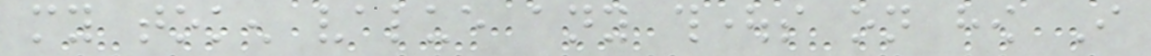my token value any thoughts on how I
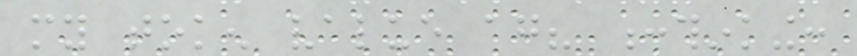my token value again? :thinking:
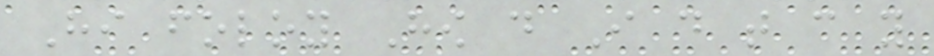Hi foloy How do I do that can you
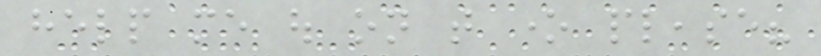help me out on that one please?
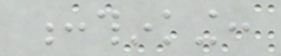:thinking:
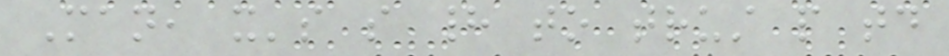Man, it's so had to trust people today
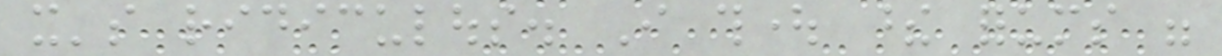it's ridiculous. I thought these forums were
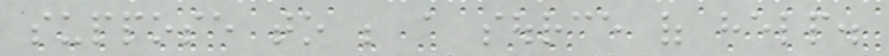suppose to be a source of help.
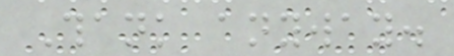Thank anyway.
